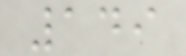149
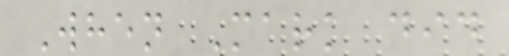When Mark did
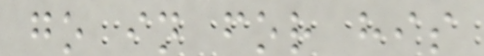go in for his
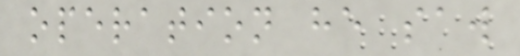operation he saw
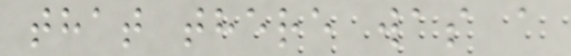that there was a
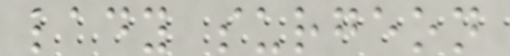lady surgeon
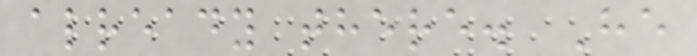already there. He
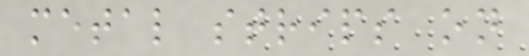metal strips on
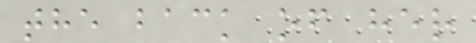the back of her
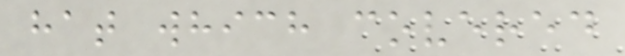hat which covered
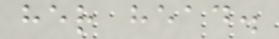her head.
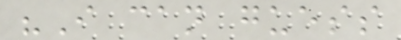"I can guess
